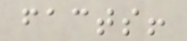facts!
